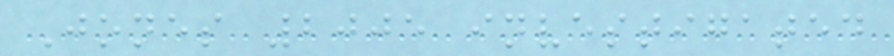Jones 2005 investigated
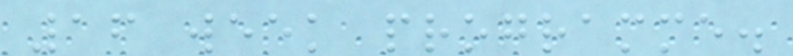16 week programme.
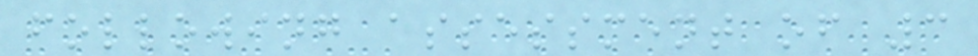following assessment of 3
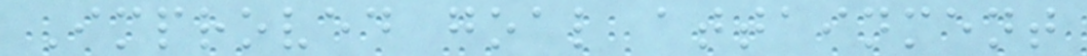Improved goal attainment
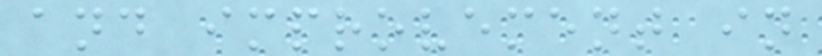and improvement in
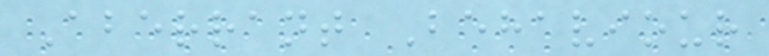Aberrant Behaviour
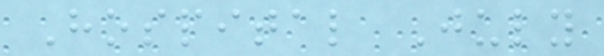Hospital July
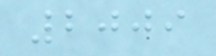2009
